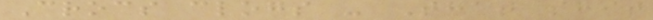Crocs clogs - That shit
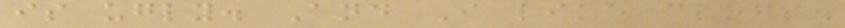is ugly. And I like clogs.
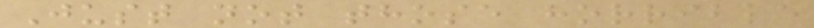Just not those horrible
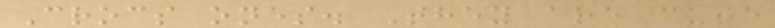Crocs ones. They are cute
